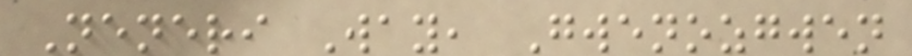Neneri Way, Gwenozgwen
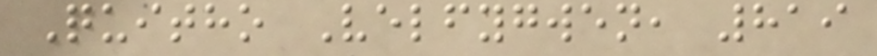Quitho Velfygwen, 819
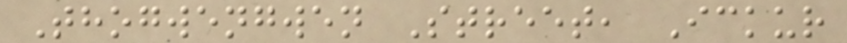Thogwengwen Street, Ickur
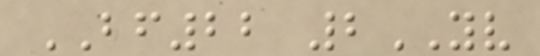BF22 2YV
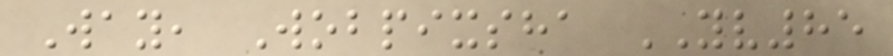Way, Wobpixsha YV85
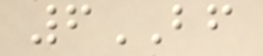6BF
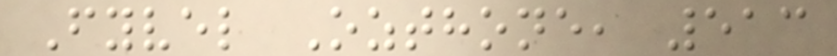Fyvel Ozthone, 513
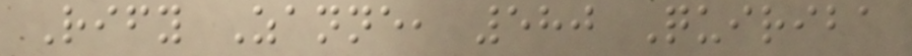Rify Zanne, 580 Quiriba
